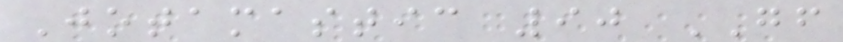Jotamastic 90 GF
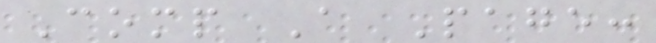Comp A Page:
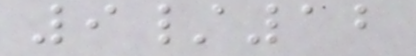9/12
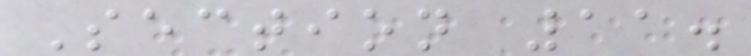Section 11.
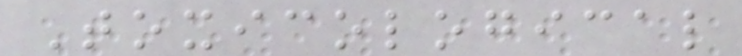Toxicological
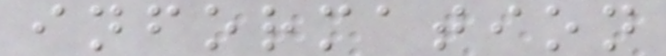information
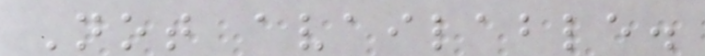Not available.
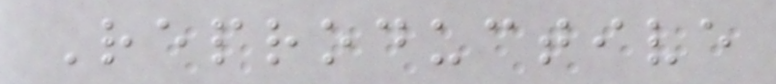Reproductive
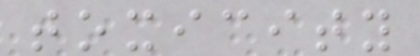toxicity
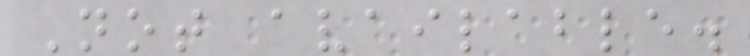Not available.
